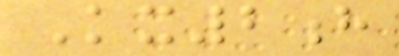Kx2h
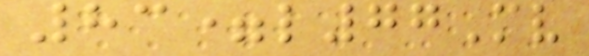83=l77Mv
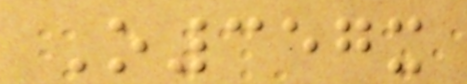O357x
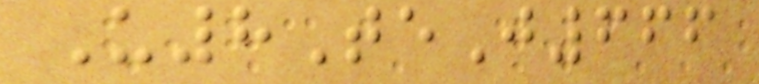U8TeJ666
